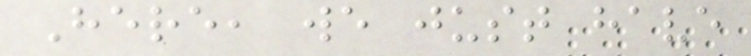Here, we just have
